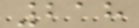218
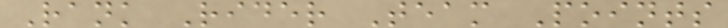Rank Rider Team Points
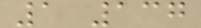1 137
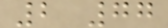2 77
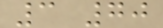3 70
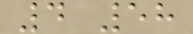4 58
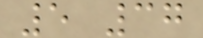5 37
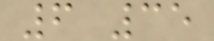6 35
